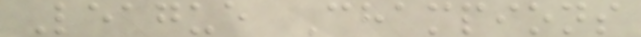League Champions
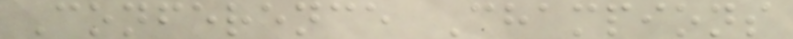Conference Champions
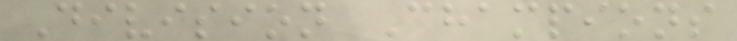Division Champions
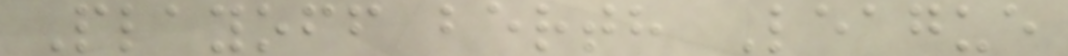Playoff berth League
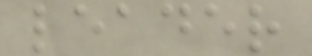leader
